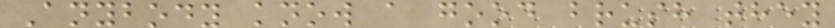Anybody know a good brush they
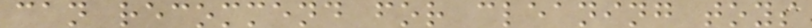can recommend for cleaning toys
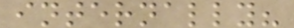internally?
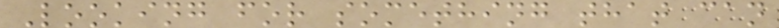Looking for something that can
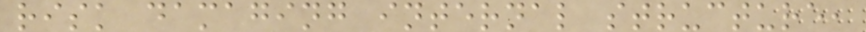risk damaging internal structure,
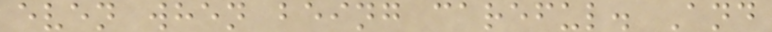even when being careful. And
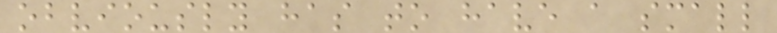obviously has to have a small
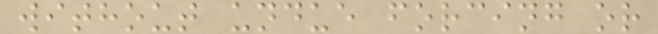without undue forcing or
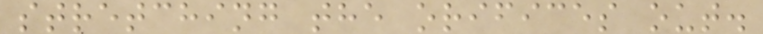stretching the orifices out.
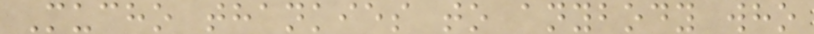Mucho thankies to anybody who
